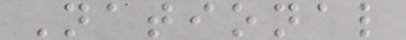National
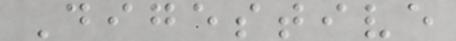Digestive
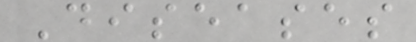Diseases
